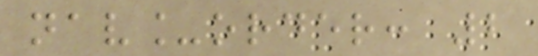nav_order: 2
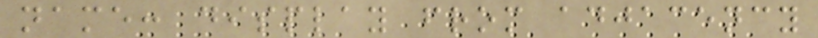name: display from adjacency
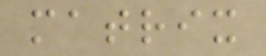matrix
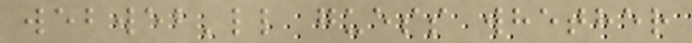webweb'll guess whether
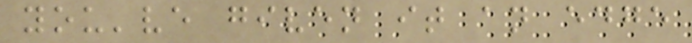you've given it an edge
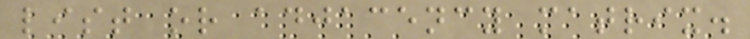list or adjacency matrix.
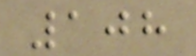108
